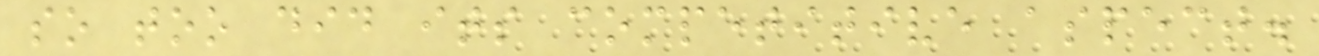so too did its competitive aspect.
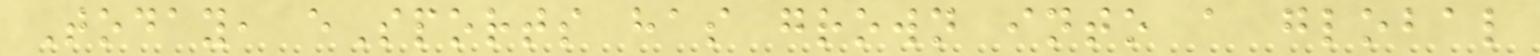Today, eSports has grown into a global
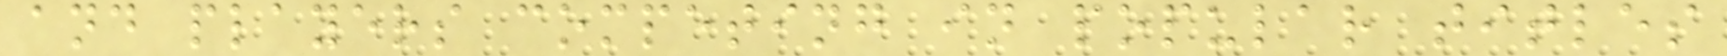and players competing in popular titles
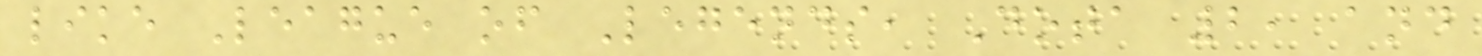like League of Legends, Dota 2, and
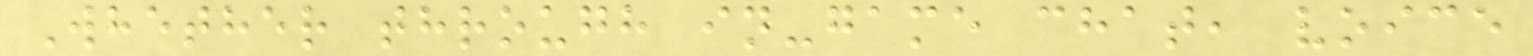Whether through in-game chat, voice
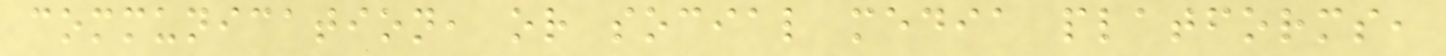communication, or social media platforms,
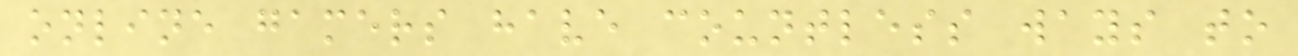online gamers have countless ways to
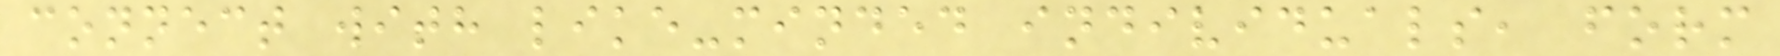connect with like-minded individuals, form
